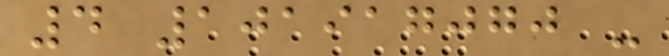4 101917070 -
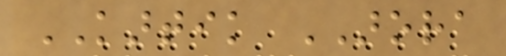KARTIK ARORA
